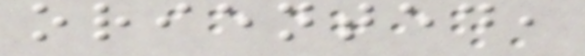oriented,
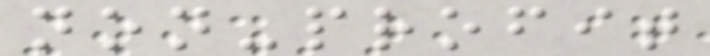non-profit
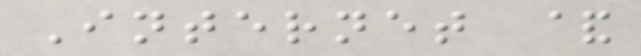Internet &
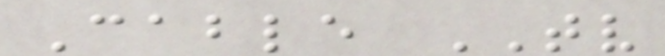Cable TV
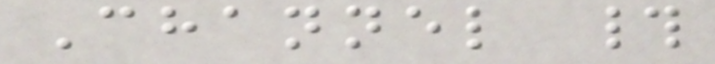Channel #
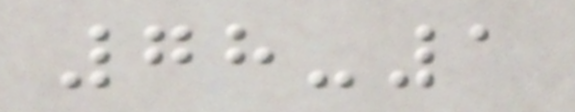78-1
